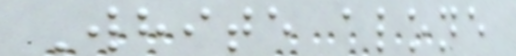White alone
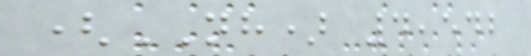(NH) 4,542
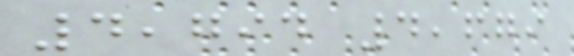4,794 4,679
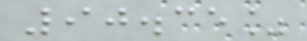90.35%
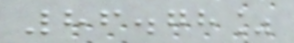86.78%
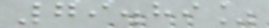79.89%
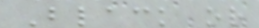Black or
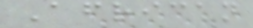African
